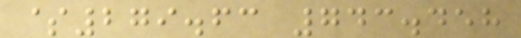$279.63 743.458
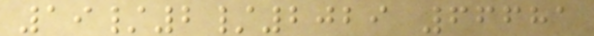19/2/2029 66681
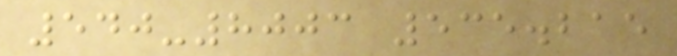540-8003 535.215
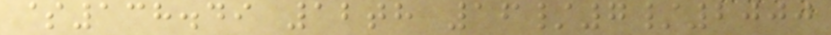$138.49 12th 16/7/2000
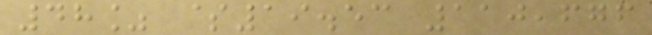48% $19.53 110,676
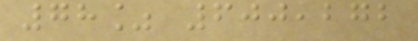78% 600,272
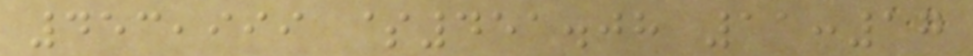453,999 $451.08 11:17
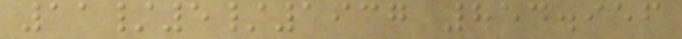11/5/1937 854.956
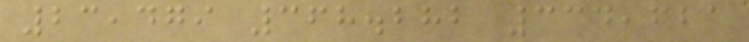23,479 368.282 334,621
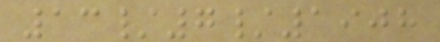13/7/1908
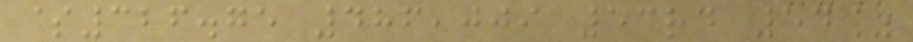$326.75 486,009 53rd 54%
